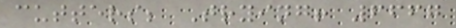cutters; Trying! 6667
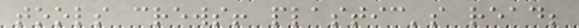tools crews! plastic's read;
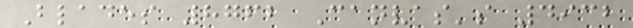Blades 8762 Canvas's 4932
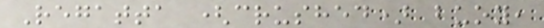Regatta (crushed) buoy,
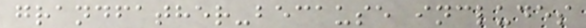grandfather-because includes
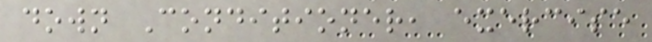down Conditioner, exercise
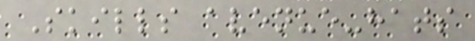Skills avenue-hats
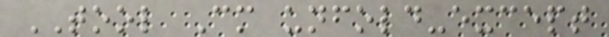TOOL Cm unfold-except
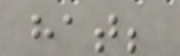hat;
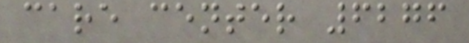care center 6276
